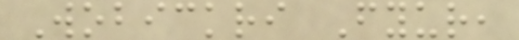Wobickri Fyur,
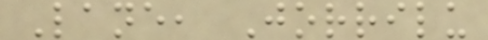Lane, Jorrilu
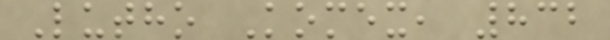Lutho Komex, 832
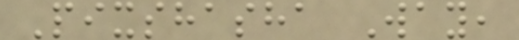Pixshasha Way,
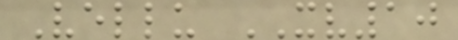Vellu XV10
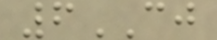6CJ
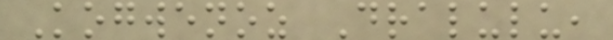Kogwenoz Dralulu,
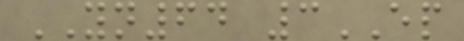YN64 3EP
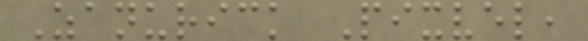Zanurick Pixvel,
